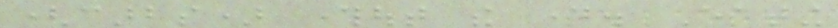(carbs) throughout the day. Eating
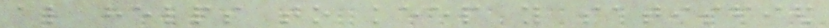also helps to keep you satisfied
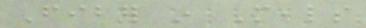Fiber in Meals
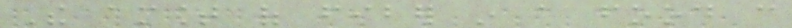The amount of fiber in a food can
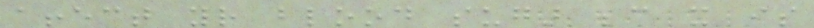affect your blood sugar because it is
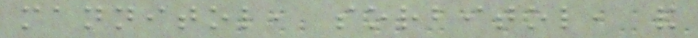mannitol, sorbitol, and
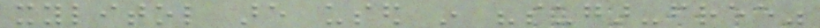xylitol are used in "sugar-free"
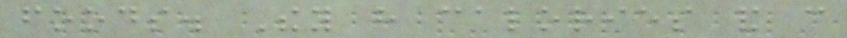foods. They have calories and can
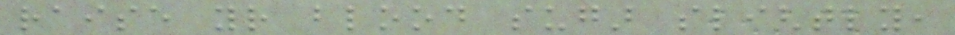raise your blood sugar slightly,
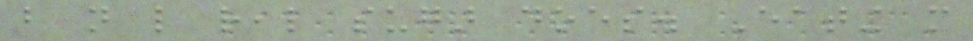but not like real sugar does. Eating more
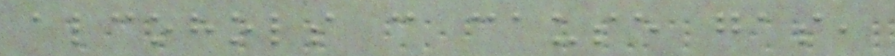alcohols can cause gas,
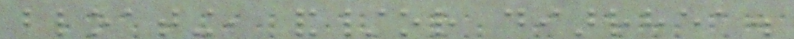bloating, and/or diarrhea.
